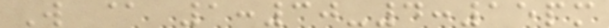W @ 1:30-4:15pm
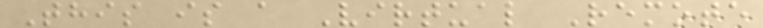This is a Virtual Remote
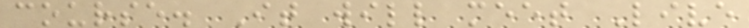course. It will meet Live
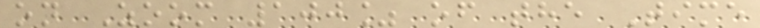on Zoom 100% of the Time
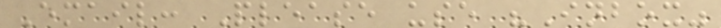Email: Please use "Inbox"
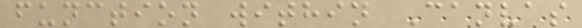function within Canvas
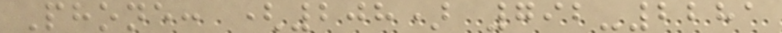Phone: (208) 792-2281
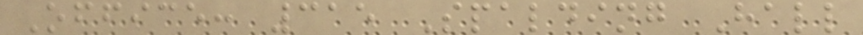Office: 315 Spalding Hall
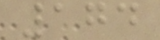174
